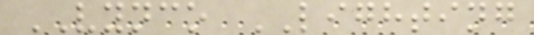VYNCO LIGHTING
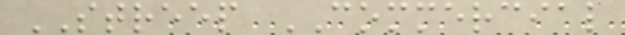STREEP COMMERCIAL
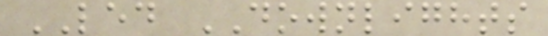LED DOWNLIGHTS
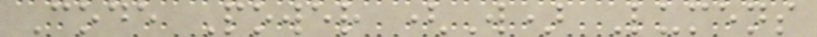Code Power (W) Lumens
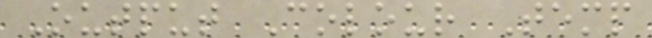Output Colour Temp
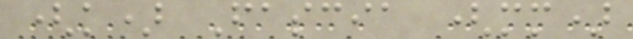(k) Fascia (mm)
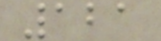121
